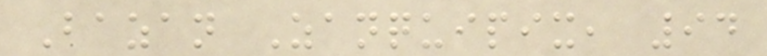Bazan Zanquipix, 94
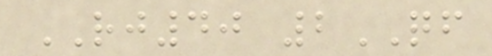RJ40 2QF
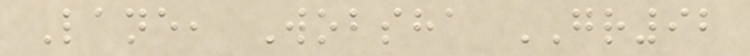Lane, Wobsha GR92
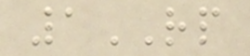1RP
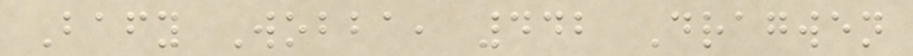Bafy Wobba, 442 Dragwen
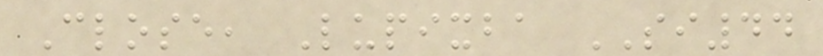Close, Lupixba SI44
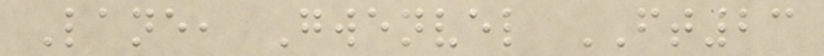Lane, Gwenvel FT23
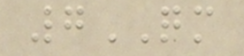7QM
